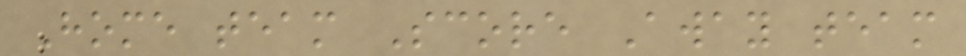Home team Score Away team
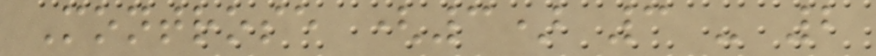Montrose (3) 3 - 2
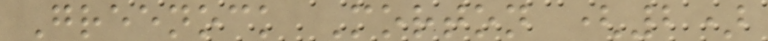Greenock Morton (2)
